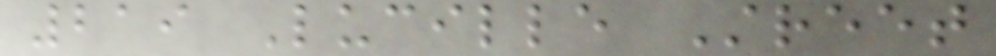219 Lucille Street
